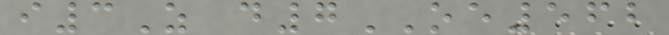i3Z d7OE562
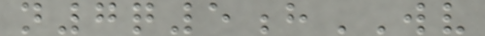n7q5hWV
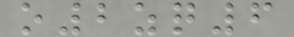o2zq6
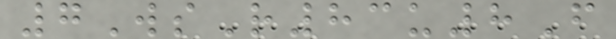7WsR83u8F
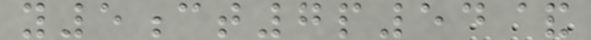y5ct7p54&
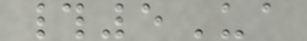#5Ua
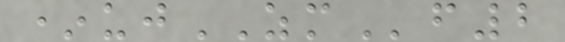*ujZMf2
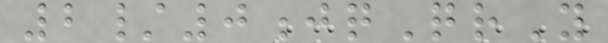2/0jqQrY
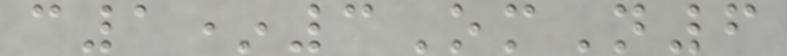c1*3OmN6
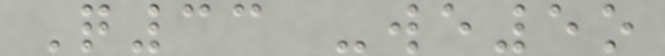Q33 -we5o
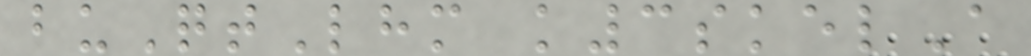buQtLhm k3skelA
